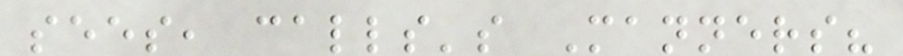sees, calls's Manners?
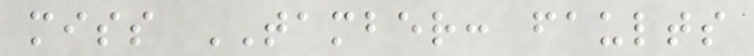miss TAMBER: faults
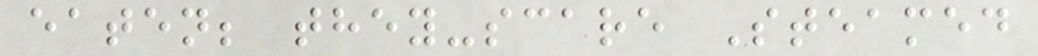eaten; they-scare Steamed
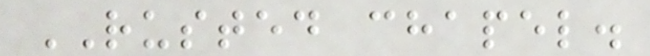RUSTED chapel.
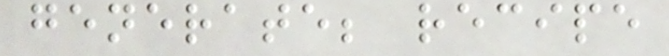generate; recipe
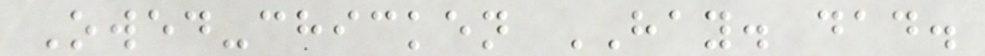Owed-chicken HAY. dad.
